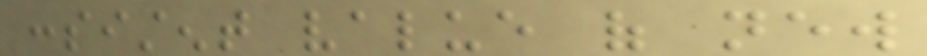consistent value of new
